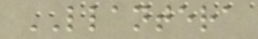LLANTERA
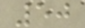50
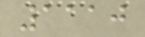1110
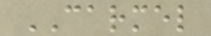CARMEL
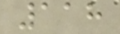118
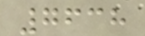7638
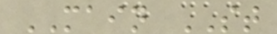MAIN ST
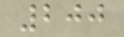200
